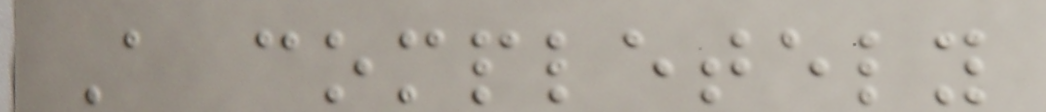A completely
